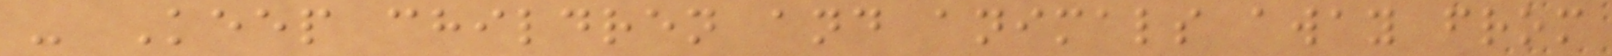- Keep children and animals away from
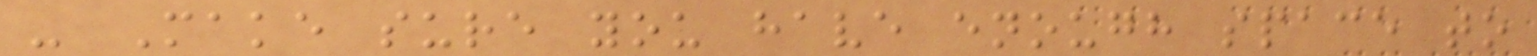- Make sure you have enough space to
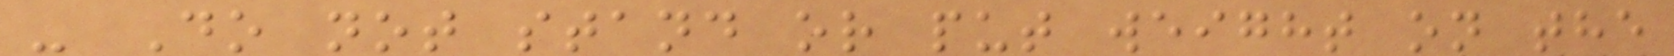- Do not stand or put weight on the
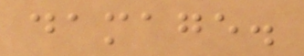damage.
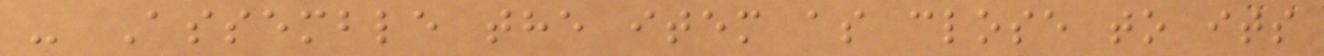- Assemble the item as close to its
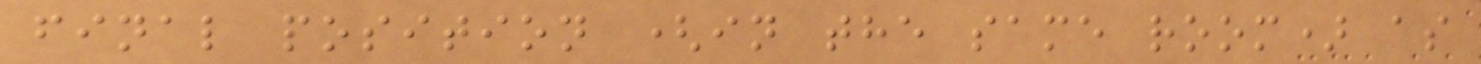final position (in the same room) as
